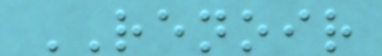RENOIR
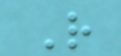R
